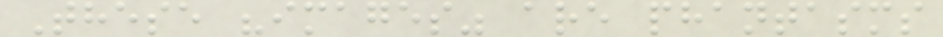These "images" are phantasms
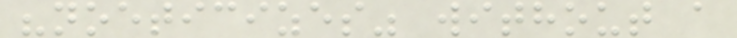"noeticizes" without a
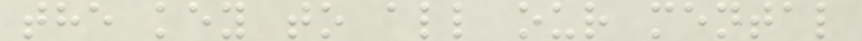the key to all our mental
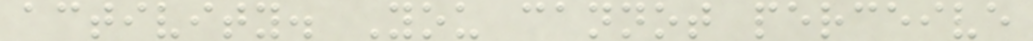activity. You cannot perceive
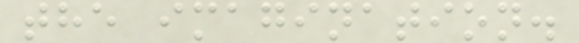the imagination.
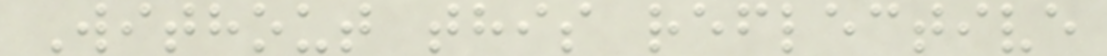Without this reflective
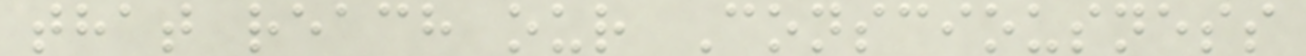that reach our Consciousness
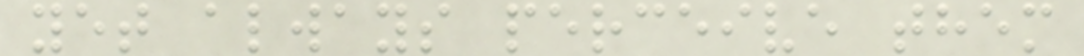yet always perceive them
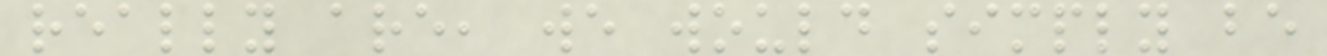really are, we would simply be
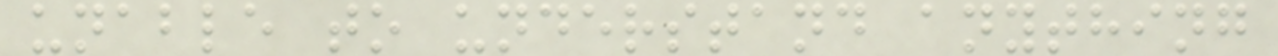unable to understand anything
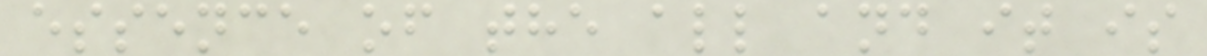essence of the all and it is
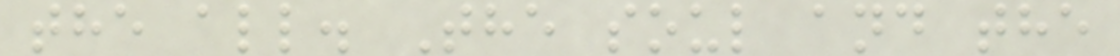the all. The soul and the
